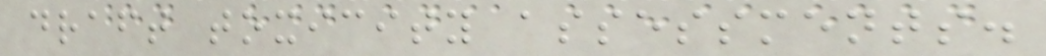draft toxicity assessments.
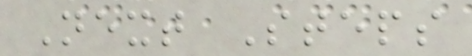Next Steps
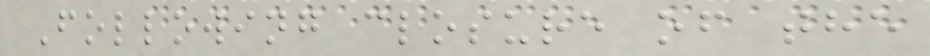Following closure of the
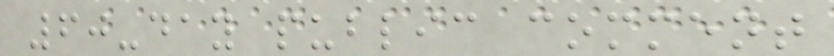60-day public comment
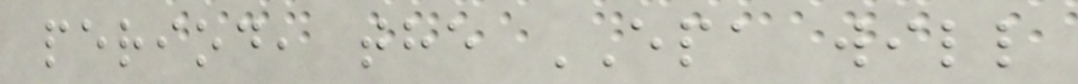period, the EPA will
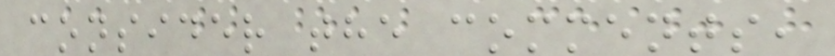consider the comments,
